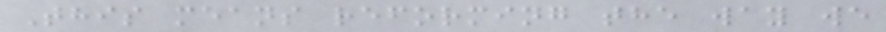This means reforming the way we
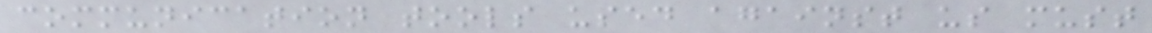communication tools used against us must
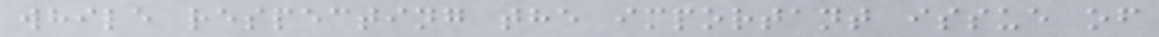while respecting the important issue of
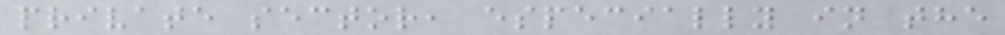private sector, especially in the
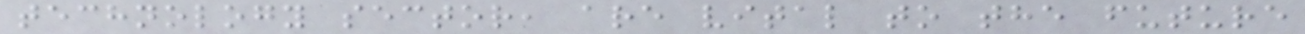technology sector, are vital to the future
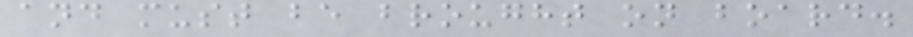and must be brought on board.
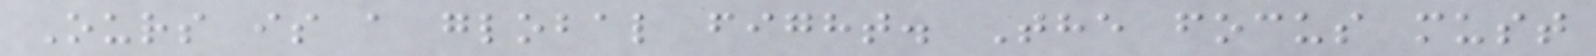Ours is a global fight. The focus must
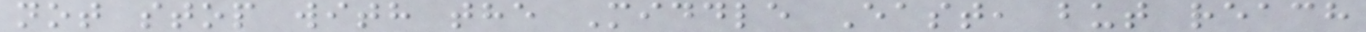not stop with the Middle East, but reach
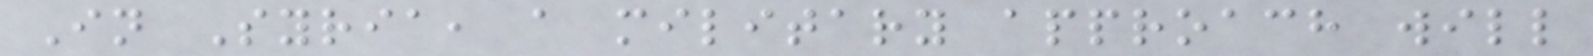In Syria, a military approach will
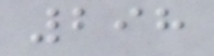298
